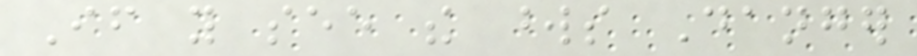If you see the words Danger
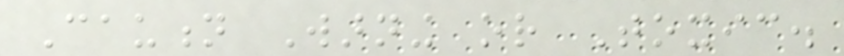Caution Warning or Toxic.
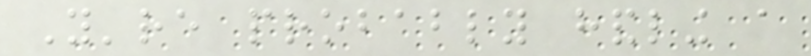You're probably handling a
